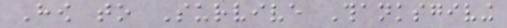How to Survive Thanksgiving
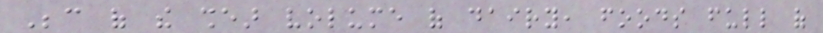Because of the shear volume of dairy, foods full of
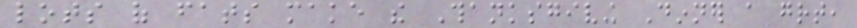lots of fats make the Thanksgiving Dinner a great,
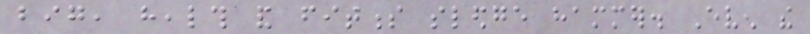big, health and fitness sledge hammer. Even the
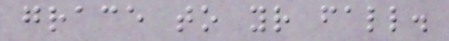grace to your fall.
